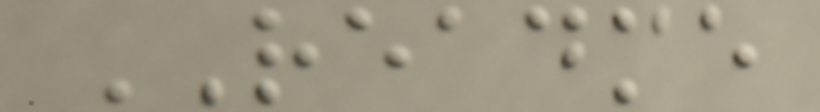README
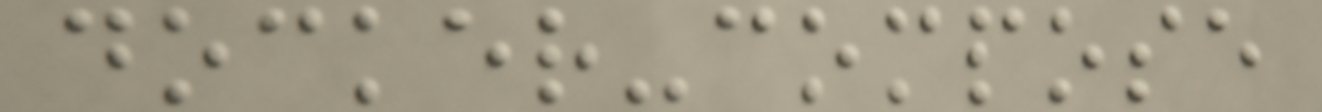docker-compose
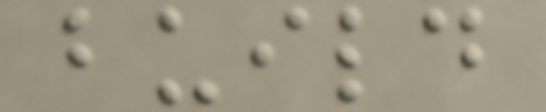build
